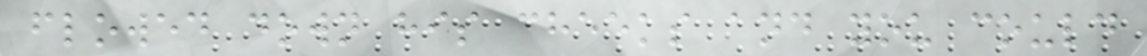flowed down his cheeks and you could
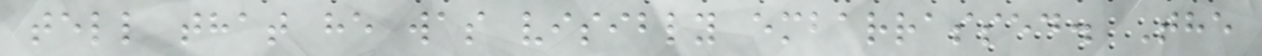tell that he was visibly embarrassed. The
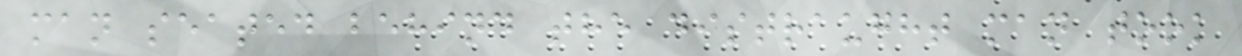man seated behind the distraught man took
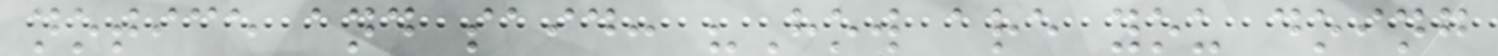notice and said: "How are you doing
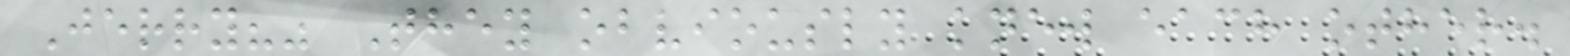Jerry?" They obviously knew each other.
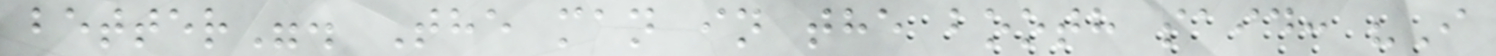better". The man in the booth said: "I
